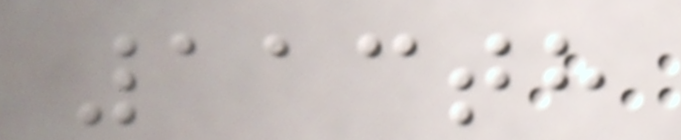113th
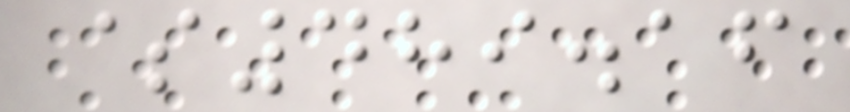$489.16
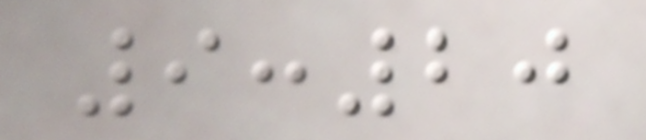9:20
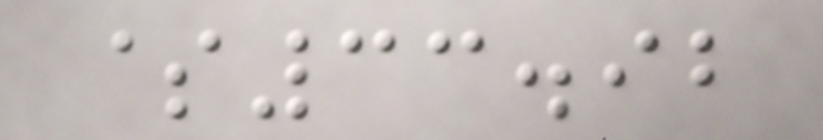$33.92
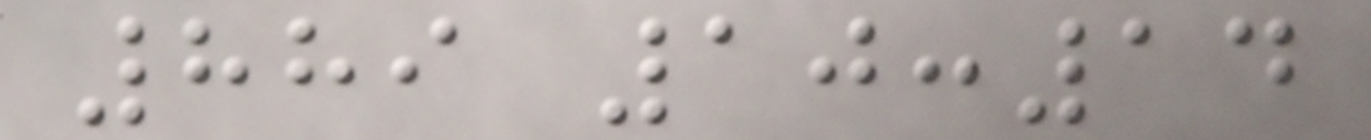889 10:14
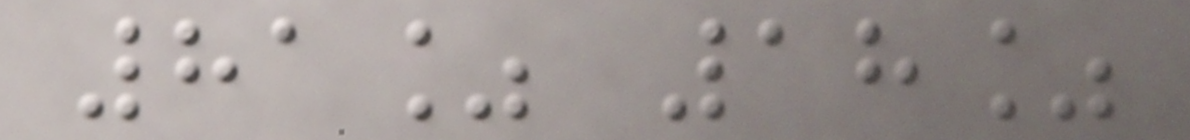81% 18%
